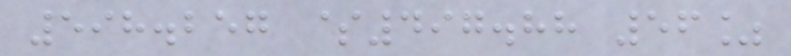598.257 $497.88 56%
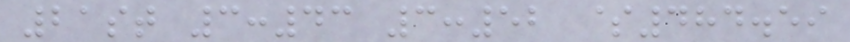21st 3:43 3:52 $484.59
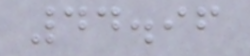44.96
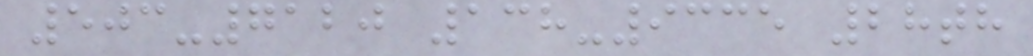503-7120 138-9335 28th
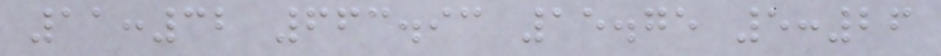11:32 663.93 15.75 5:26
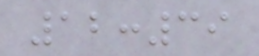12:39
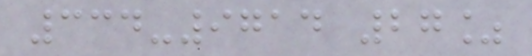334-9714 27%
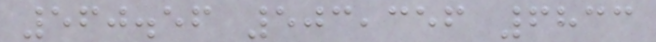560.56 503,356 6833
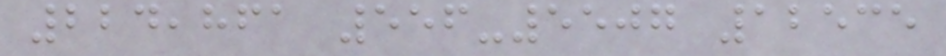224,861 556-5507 12535
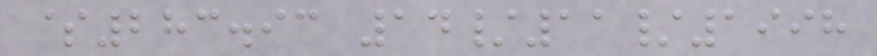$283.93 14/11/1998
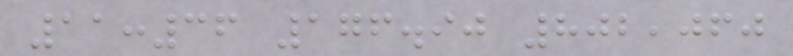11:36 176.90 802,060
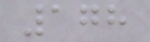178
